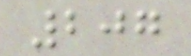207
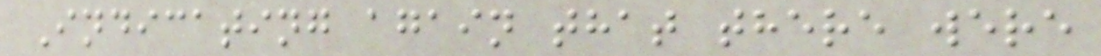Indicating again that there were
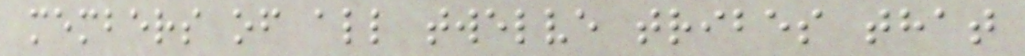members of all twelve tribes that
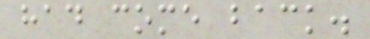had come back.
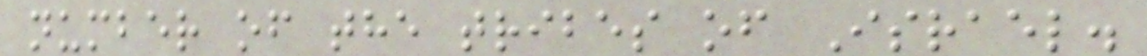number of the tribes of Israel.
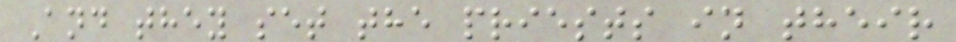And they set the priests in their
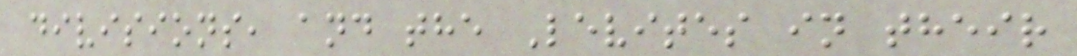divisions, and the Levites in their
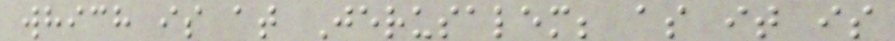which is at Jerusalem; as it is
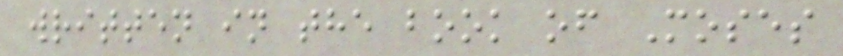written in the book of Moses
